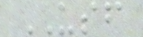USF
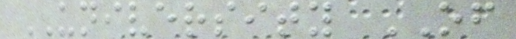UNIVERSITY OF
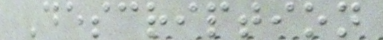Description
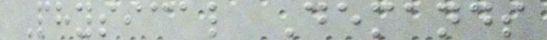Physical Demands
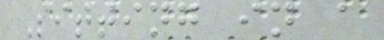Sitting in a
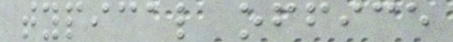typical office
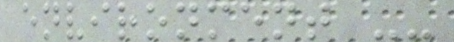environment --
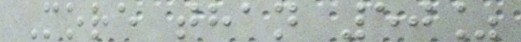More than 50%
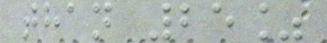than 25%
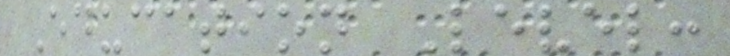Education Level:
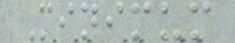Minimum
